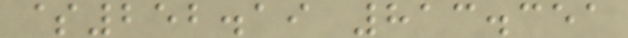$252.19 813.351
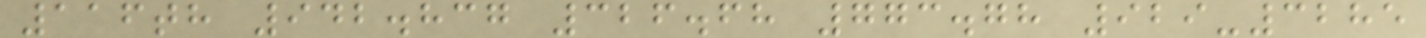116th 942.837 326.68 773.78 929-3285
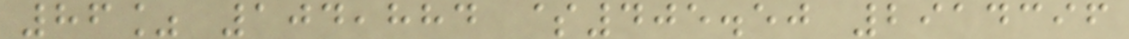86% 104,884 $405.50 2914396
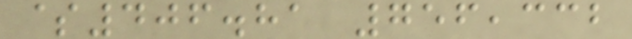$406.81 756,332
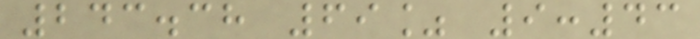243.38 69% 9:43
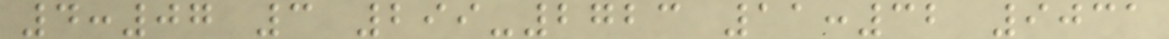4:07 3 299-2723 11:32 9031
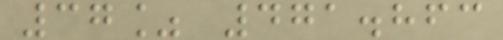37% 471.863
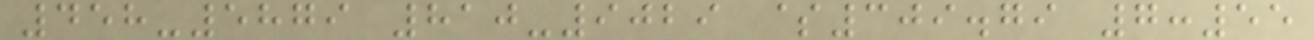458-5879 810-9029 $309.79 7:55
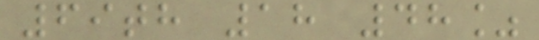69th 18 48%
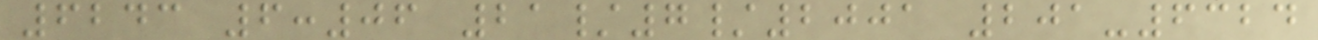6243 6:06 21/7/2001 201-6324
